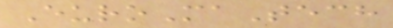EuroMaTech
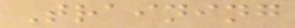Training
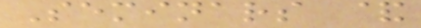Seminars &
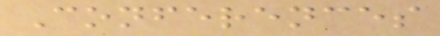Conferences
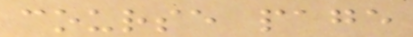course page
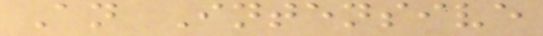An Intensive
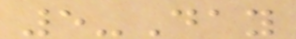5-Day
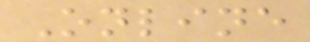Online
